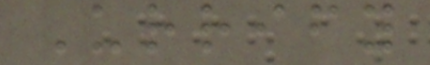Urrify
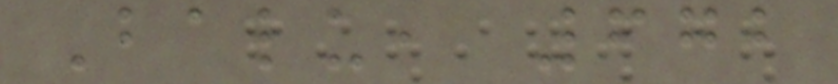Balu, 672
